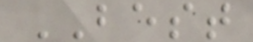BEST
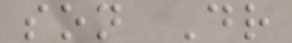son Dr
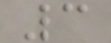3
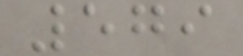579
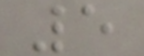5
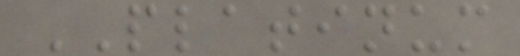PLATINUM
